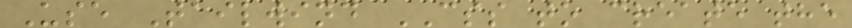Use Tailwind CSS to create the
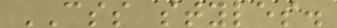CSS styles.
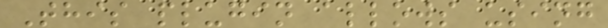This plugin allows using
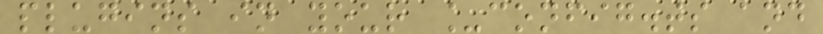plugins in your _config.ts and
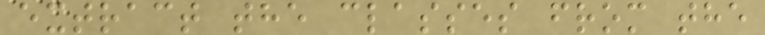extract the classes from the
